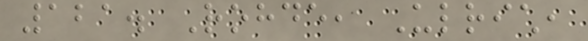121. Rohde, Ulrich,
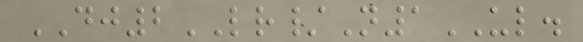DJ2LR/N1UL.
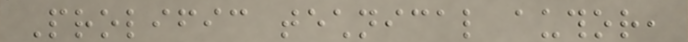Prolific technical author,
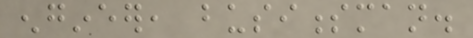engineer, businessman.
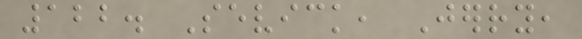122. Sevick, Jerry,
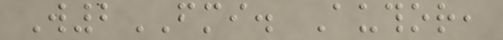W2FMI. Author,
